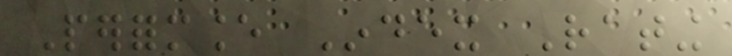Performance Index Rating
